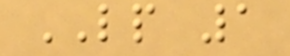LP 1
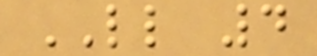LL 4
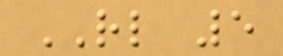RL 5
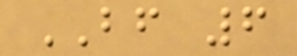BF 6
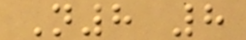N8 8
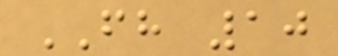FH 10
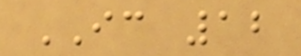IC 12
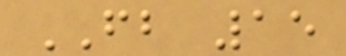FB 15
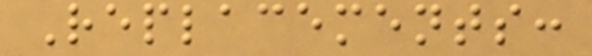Replacements:
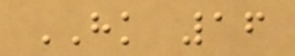HK 16
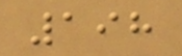198
